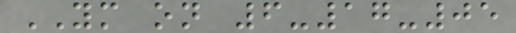YM on 6-17-05
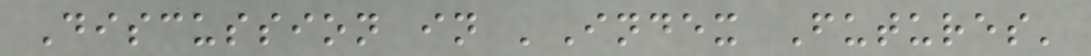Discussion in 'Index Futures'
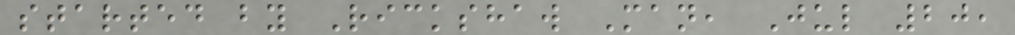started by Rickshaw Man, Jul 20,
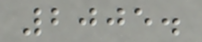2005.
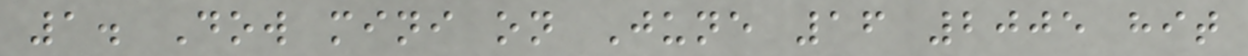1. Dow mini on June 16 2005 hit
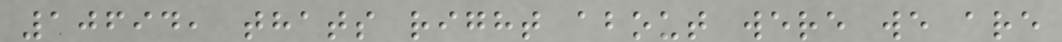10694, thats right about were we are
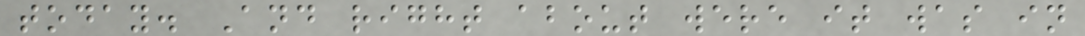today. And right about were it was in
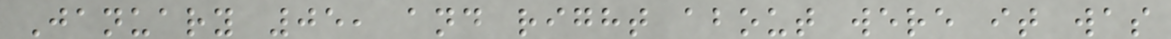January 05, and right about were it was
